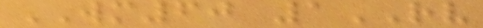WM60 1RV
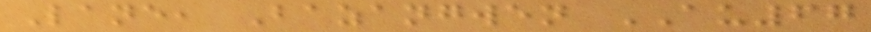Lane, Bazangwen AU67
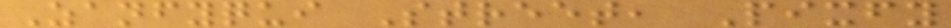Zanfyqui Street, Pixfy
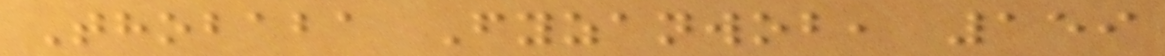Thobaba Fyzanwob, 159
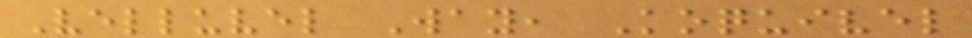Velluvel Way, Koquivel
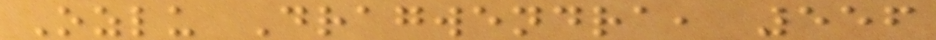Ozlu Dragwendra, 556
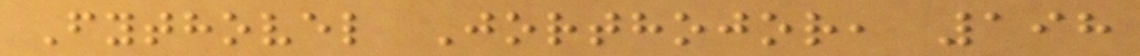Fythovel Jorthojor, 198
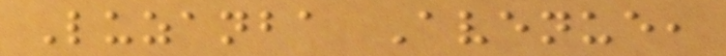Luzanba Avenue,
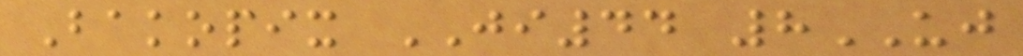Bakopix JI44 8UJ
